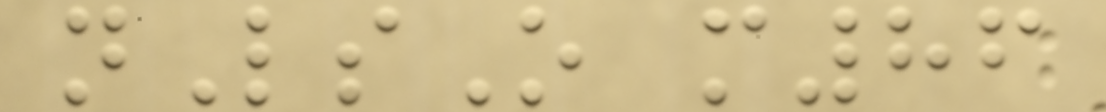nLsO m86
